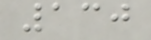130
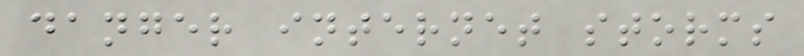danger internet storms
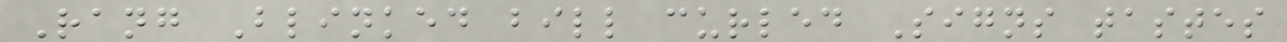Rang Blinked bill curled Signs tastes
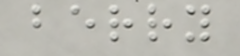berry
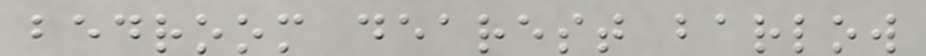bedroom dearest barlow
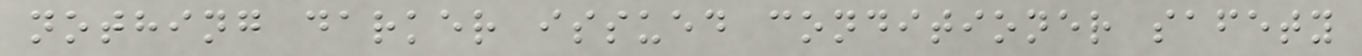nothing darker issued conditioner safety
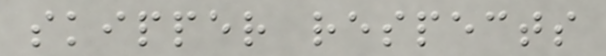skipper respects
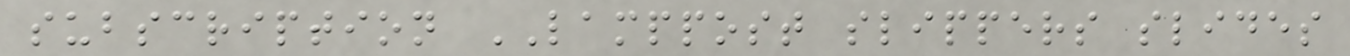subscription LAMPPOST slippers slides
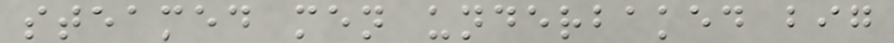steamed men underbaked big
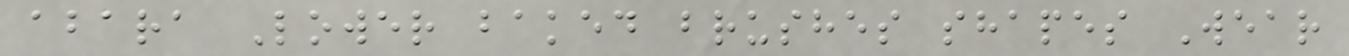abara Lower baked brushes shapes Wear
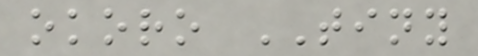okoro TINY
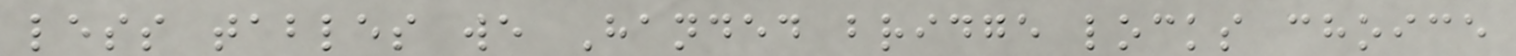less tables we Handed bridge locks choice
